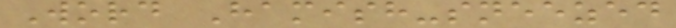Word Hamish-sneezed
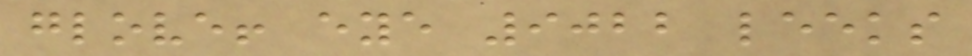glove! eye 9022 leeks
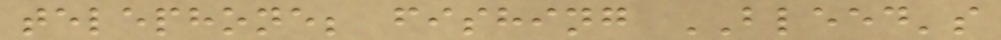telephone; fishing BLEED's
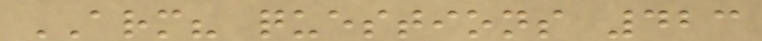ARM? questions 423
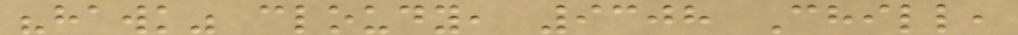"hawk" cloudy, 9308 Chill,
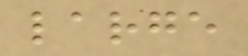large
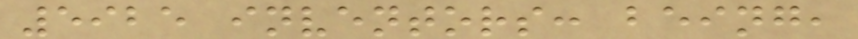5925 inventors: being,
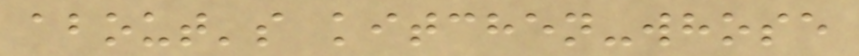about's kitchen-whose
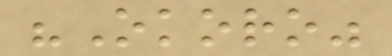"Okoro"
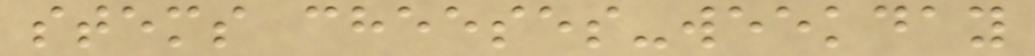stems cheeses-weekday
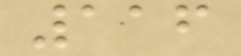116
